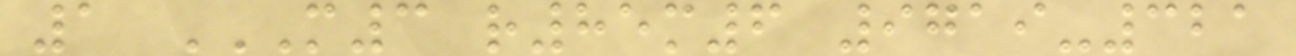1 M3 R85M6 9719-321
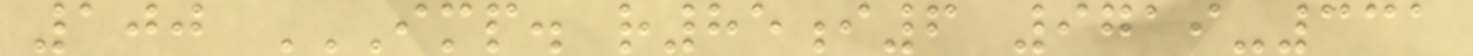100 IMP. R85I6 9719-331
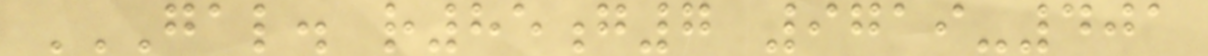GAL. R85G7 9719-401
